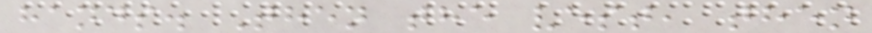hands. Then the vest, then
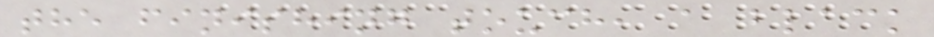the finishing touch, a black
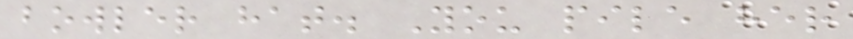bowler hat. You pile her
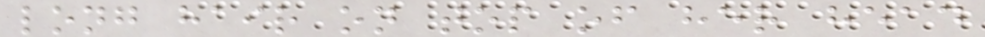long hair on top of her head
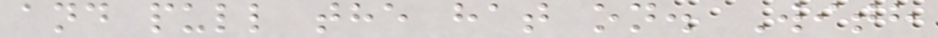and pull the hat on. With
